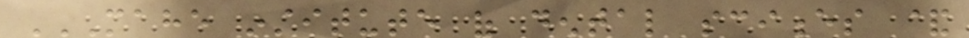MAHE INSTITUTE OF DENTAL SCIENCES &
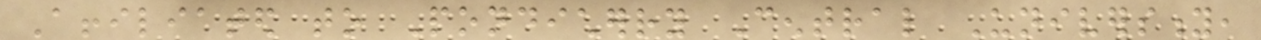Affiliated to Pondicherry Central University,
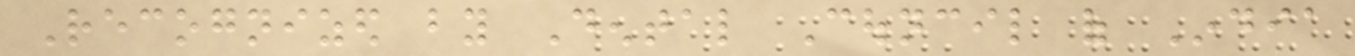Recognized by Dental Council of India
